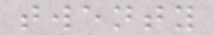twenty
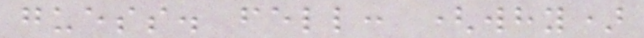guess. fell: (why)
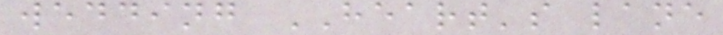wedding HEART's lane
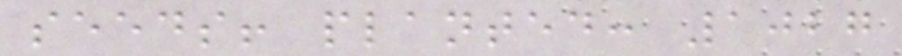seeds! planted: 1027
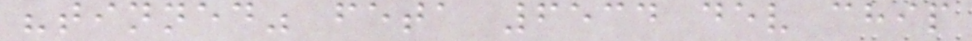"tinned" feta 6534 dev chip
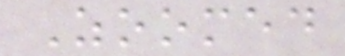Zoomed
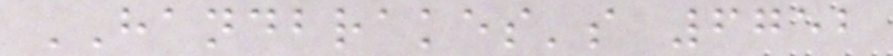HANDBRAKES's 6752
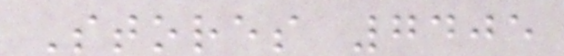Stores 7405
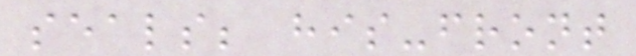seals; his-front
